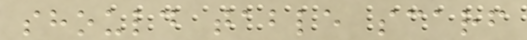should table scarf
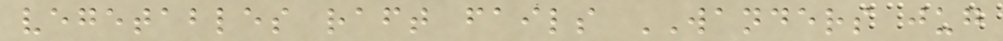vegetables raft fails WANDERS jug
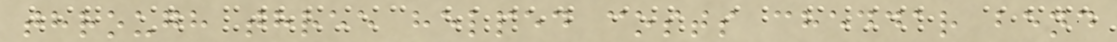through three helped costs cheddar bend
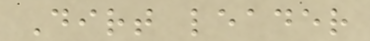Dirt leader
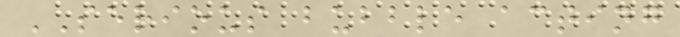SERIOUS bubble acting
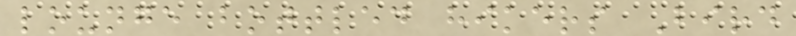lounge bottled hikers Bird
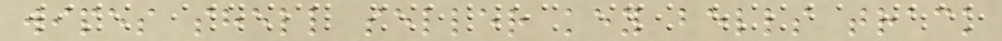wipes shell seller key bells track
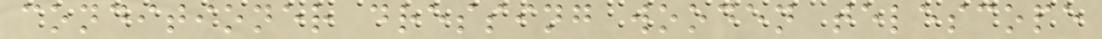conditioner dressing wooden telescope
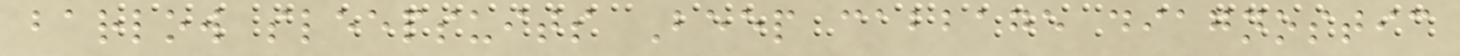barlow sleepsuits Beep cabbage diagnostic
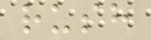rush
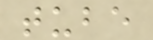tube
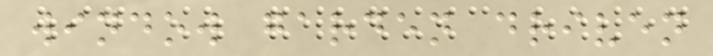window garden driven
